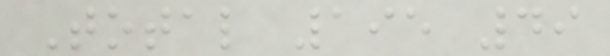Total 195 49
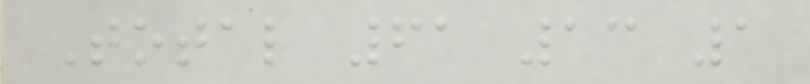Total 61 13 1
